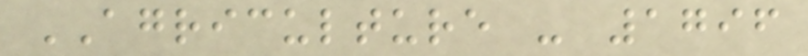AGRICULTURE - 1796
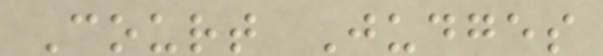Court Judges
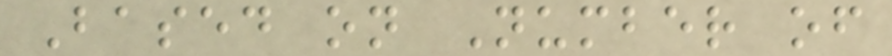Based on Number of
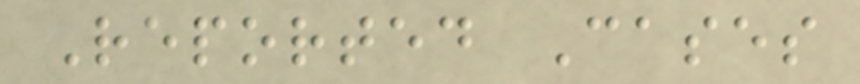Reported Cases
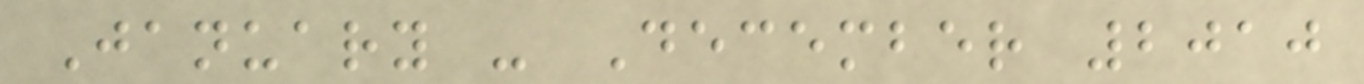January - December 2010
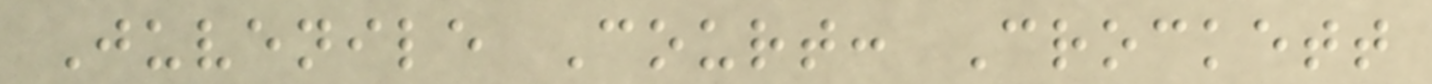Juvenile Court: Crockett
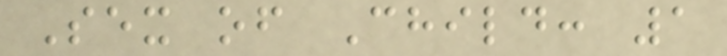Sex of Child: 1
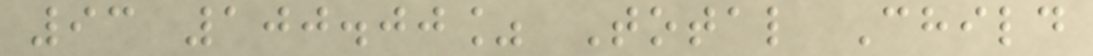93 100.00% Total Child
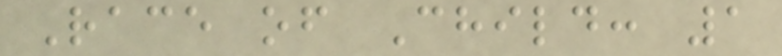Race of Child: 1
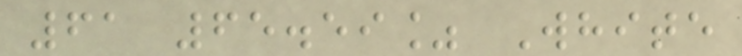61 65.59% White
